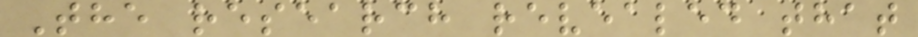The research revealed that
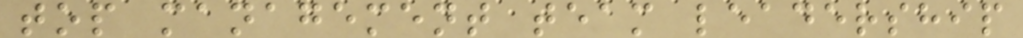top management team leadership
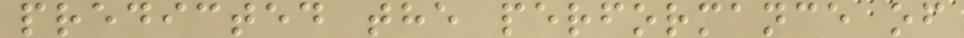predicted the performance of
